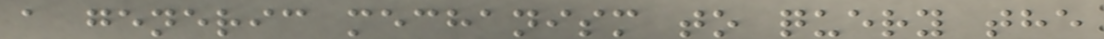a generic mechanism to query the
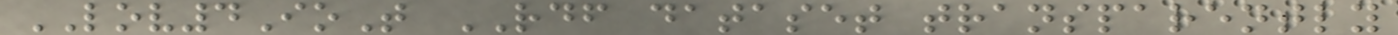LOV4IoT RDF dataset transparently
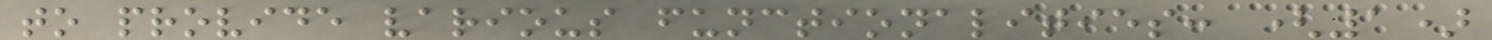to provide various functionalities: (1)
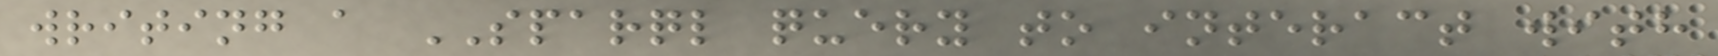writing a SPARQL query to interact with
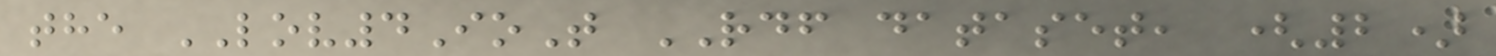the LOV4IoT RDF dataset, (2)
